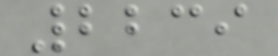2239
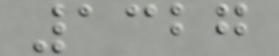1327
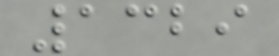1329
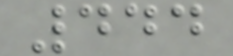444
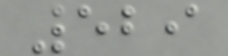529
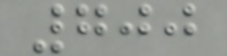700
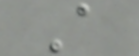A
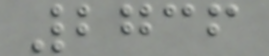2736
